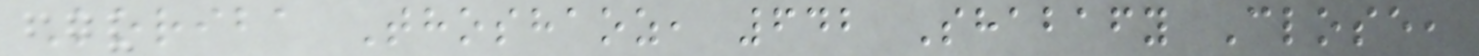Koriba Thoshaoz, 642 Shabafy Close,
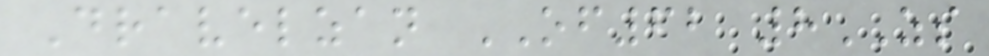Dravelzan OF62 8ZS
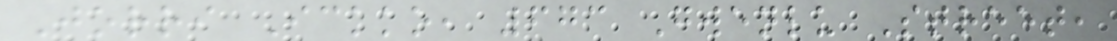Jorri Ickko, 673 Gwenlu Street,
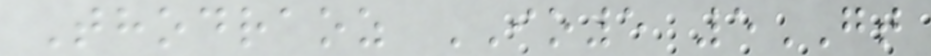Thodraoz IO5 5GT
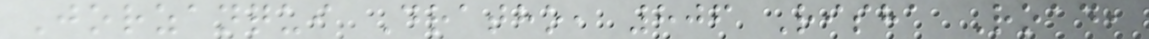Jorzanqui Dratho, 806 Risha Road,
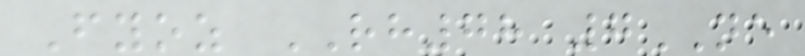Fyoz RH78 7NE
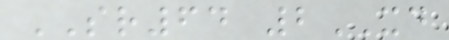SR64 2XD
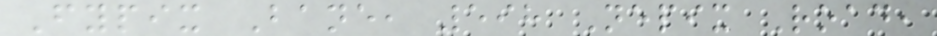Fypix Bane, 598 Nepix Road,
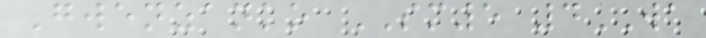Gwenzanko SM5 4WA
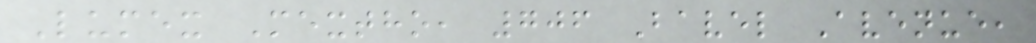Lumex Mextho, 706 Bavel Avenue,
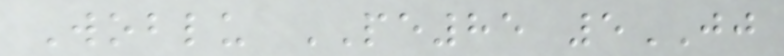Woblu PE85 5JJ
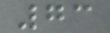73
